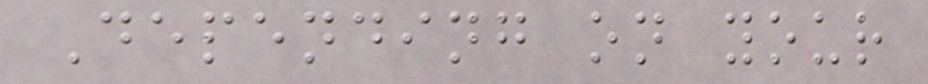Depending on your
